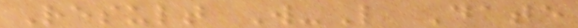Result W-L Date
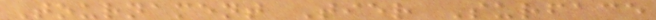Tournament Tier Surface
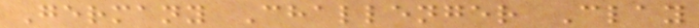Germany Challenger Clay
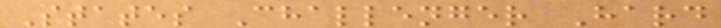States Challenger Hard
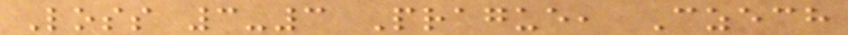Loss 3-3 Prague, Czech
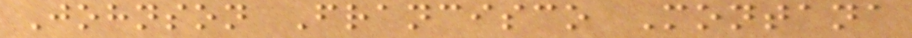Johnson Francisco Montana
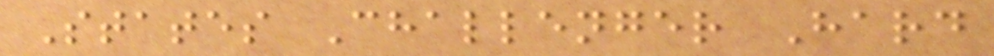States Challenger Hard
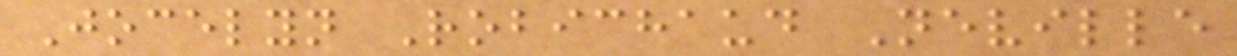Jocelyn Robichaud Neville
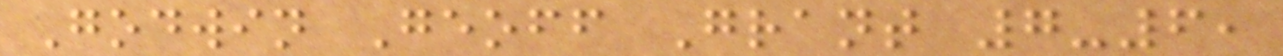Godwin Geoff Grant 7-6,
